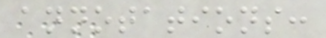annotations:
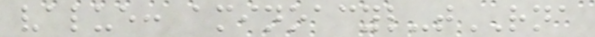value: aminoacyl-tRNA
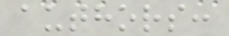authors:
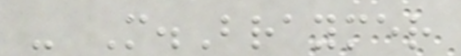- M.Braymer
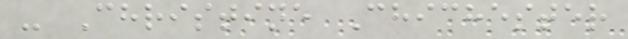- Christine Chichester
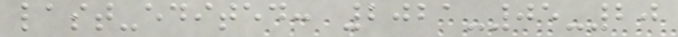last-edited: 2021-05-20
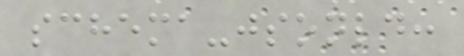schema-jsonld:
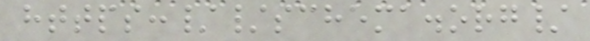https://schema.org/
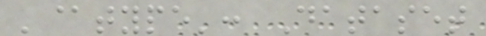'@type': Dataset
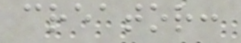creator:
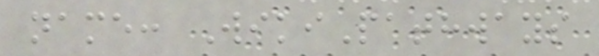name: WikiPathways
